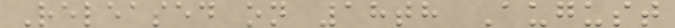Released on 18th August
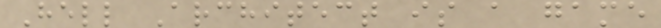Hell Architect is a game
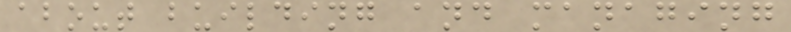about building and managing
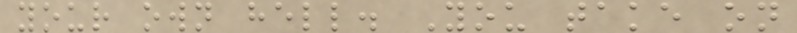your own hell. You take on
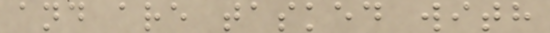and are tasked with
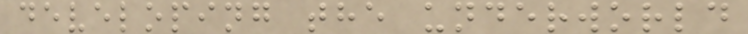developing the underworld
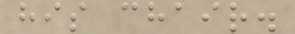his chair.
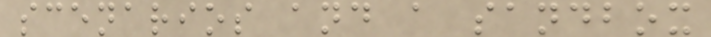scenarios and a sandbox
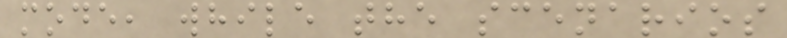mode, while the scenarios
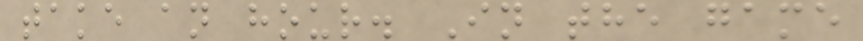take an hour. In the game
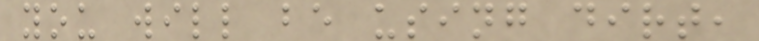you will be using dirt,
